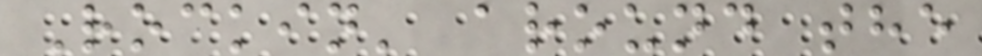Rockin' around the
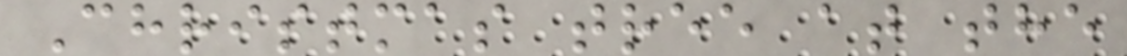Christmas tree at the
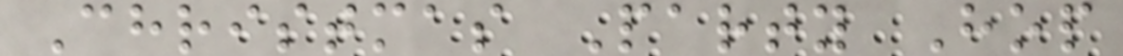Christmas Party Hop
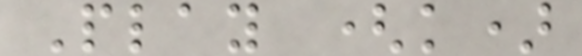Play (k)
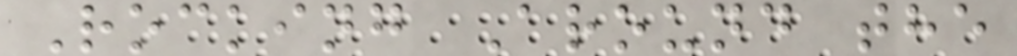Rocking Around the
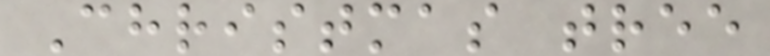Christmas tree
